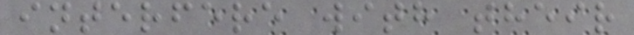interfere with their
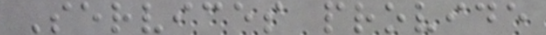Services provide
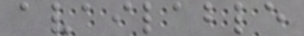available
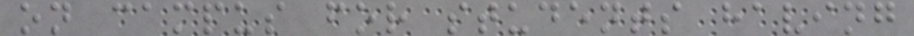on campus for students having
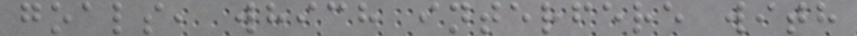goals, which interfere with
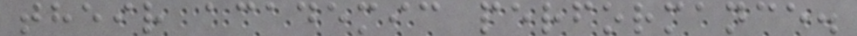their academic performance.
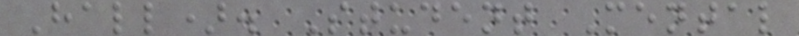Hall). Student Mental
